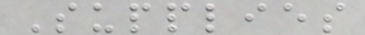Supplies
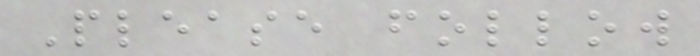Please follow
